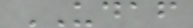UDAF
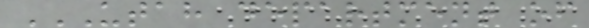UTAH DEPARTMENT OF
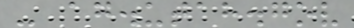- ag.utah.gov
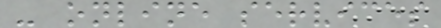- online services
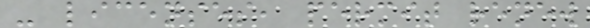- licenses, permit renew
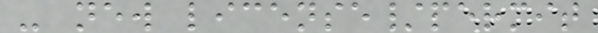- new license/permit
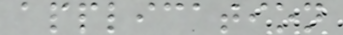application
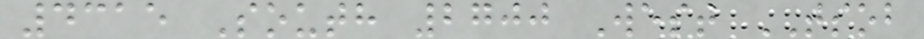4315 South 2700 West TSOB
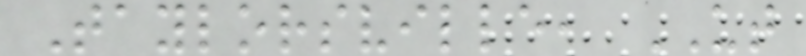Taylorsville, UT
